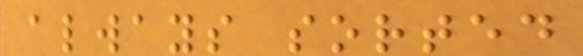always sorted
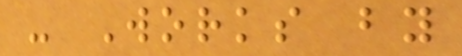- Works by
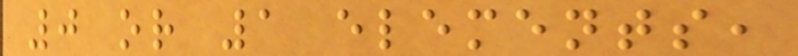0 or 1 elements,
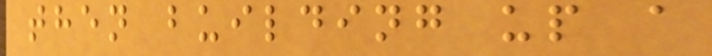then building up a
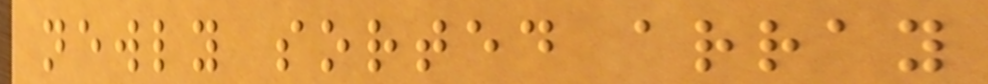newly sorted array
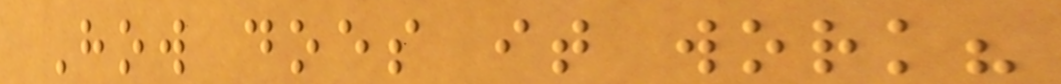How does it work?
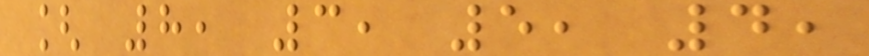[ 8, 3, 5, 4,
